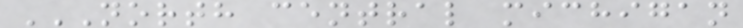NORTH CENTRAL MICHIGAN
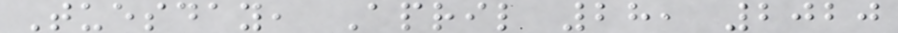Tuesday, April 28, 2020
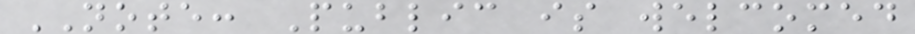NOTE: Public is welcomed
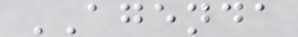AGENDA
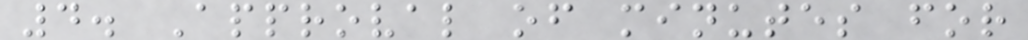4. Approval of minutes for
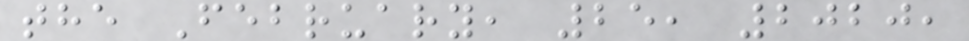the February, 25, 2020,
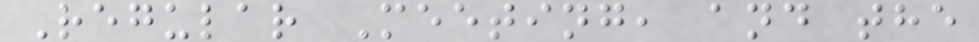Regular Meeting, and the
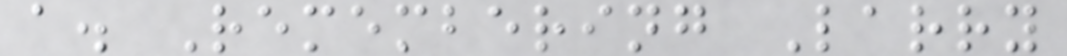a. Remembering Larry
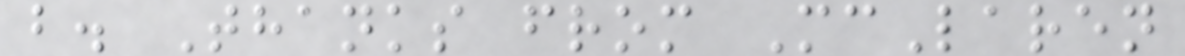b. Thanks from McLaren
